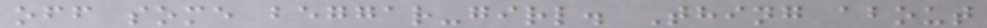off some beggar-girl. Thing about
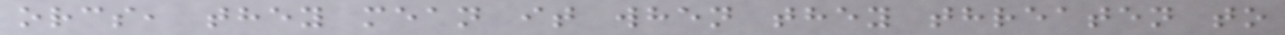orcs, they mean it when they threaten to
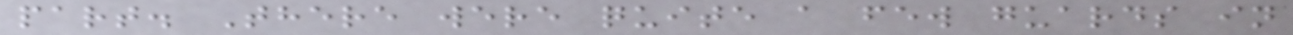part. There were quite a few guards in
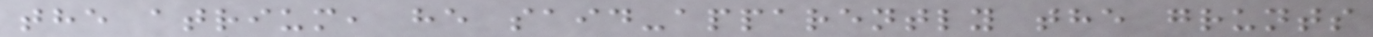the atrium, he said-apparently the grunts
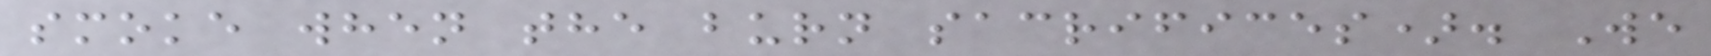smoke when the burn sacrifices). We
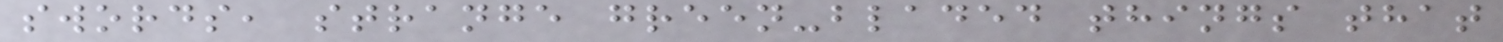swords, strange green-bladed things that
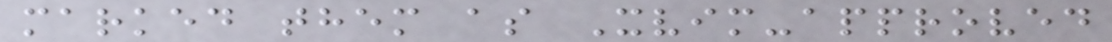marked them as Xvim-approved
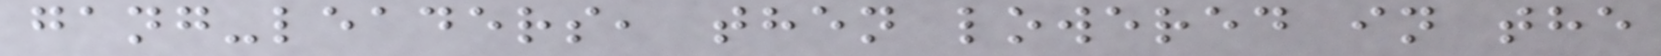gang-leaders, then lowered in the
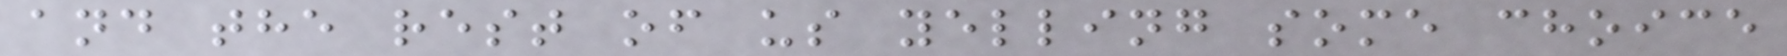and the rest of us yelling some choice
